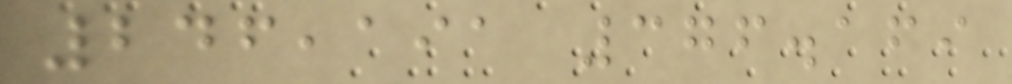246,191 376.169
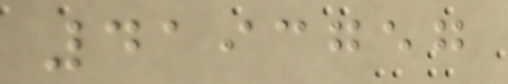4193757
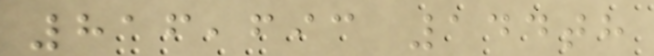816,693 144th
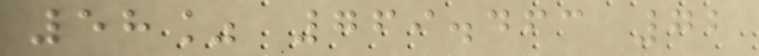58% 769.463 72
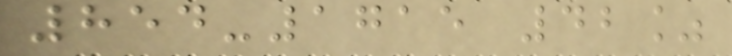854-1715 42%
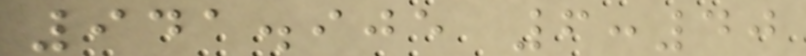941.905 6:40
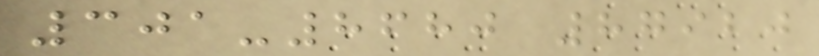301-8680 87920
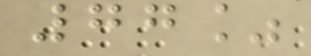77%
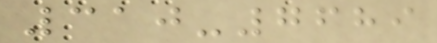310-7689
